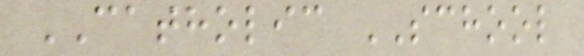CATHOLIC SCHOOL
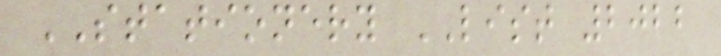STATIONERY LIST 2022
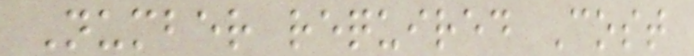Number required Cost
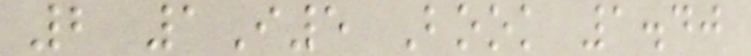2 1I5 Book 1.40
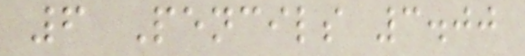6 Pencils 3.00
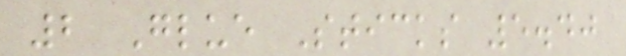2 Glue Sticks 5.40
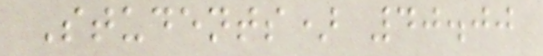Students) 40.00
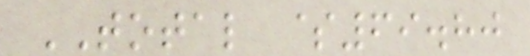TOTAL $69.80
